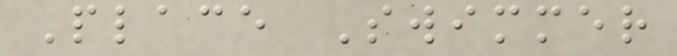Place Swimmer
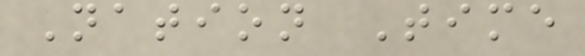Nation Time
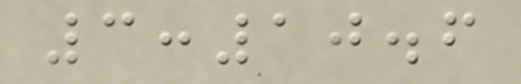3:10.6
